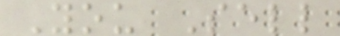You Sell
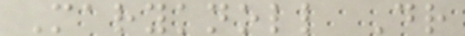Maryknoll Dr
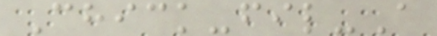Chick-fil-A
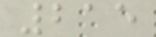215
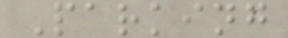Parking
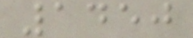1450
